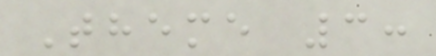Theme 3:
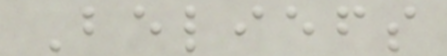Beliefs
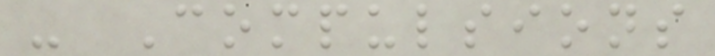- Compulsions
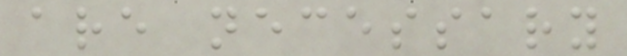are necessary
